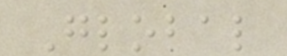Global
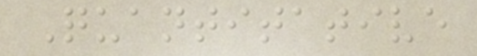Quantitative
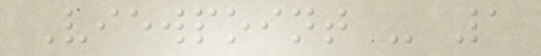Viewpoint - 1
